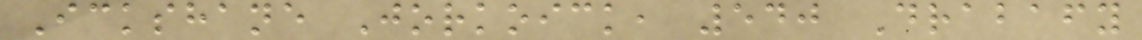Ickshane Jorkoick, 540 Drabafy
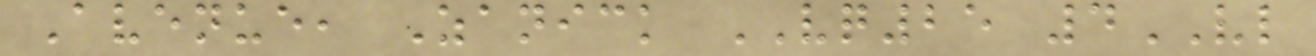Avenue, Zanick VQ25 4VL
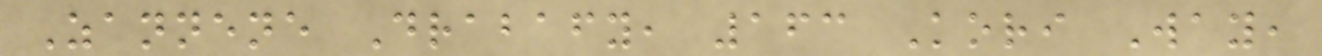Zannene Drabafy, 163 Kori Way,
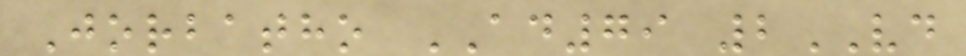Jorbatho AD79 2VD
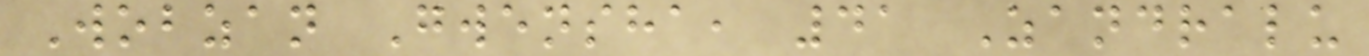Wobzan Gwensha, 41 Zandralu
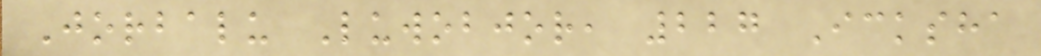Jorbalu Luwobjor, 227 Icksha
